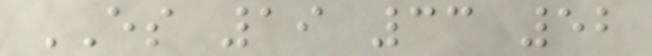ES 19 33 52
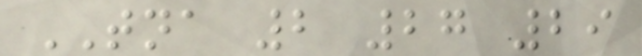TNA 2 27 29
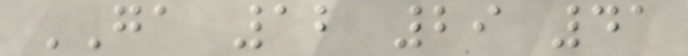GA 12 29 41
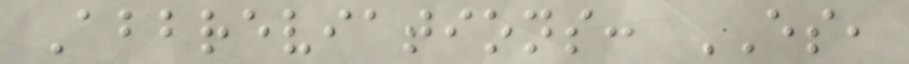Abbreviations: ES,
